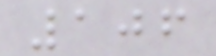106
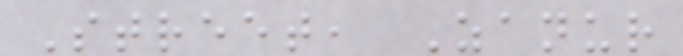Street, Zanur
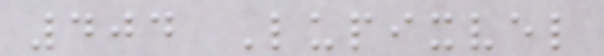404 Lupixvel
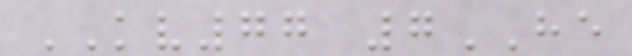KV77 7HE
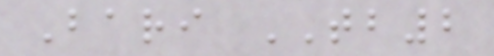Bari TB2
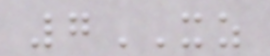7XZ
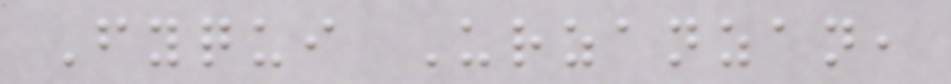Fyqui Urzanzan,
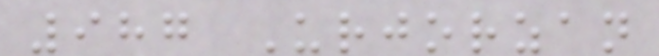987 Urjorzan
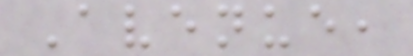Avenue,
